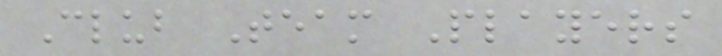Club Team Players
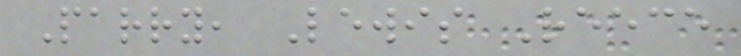Parry, Lewis Reece
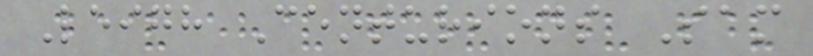Leigh Centurions Sam
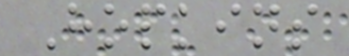Hopkins
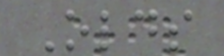Olds
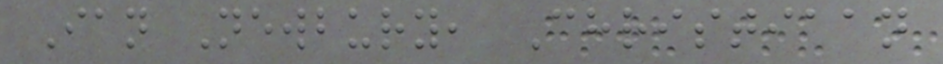Ian Newbury, Christiaan
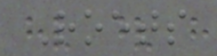Roets
